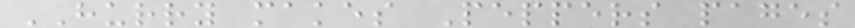HURRY makes Peppers pages
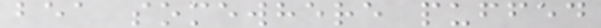bea somewhere puffed
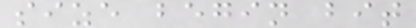size begin bit
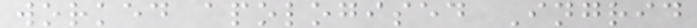worked apologised Ingrid
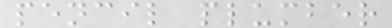pencil plumber
